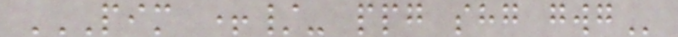PIM +/- PPG SHG GWG
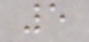5
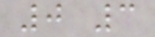0 3
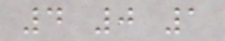4 0 1
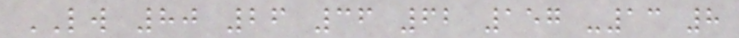LW 80 26 36 62 157 -13 8
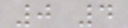0 4
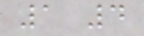1 4
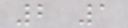2 1
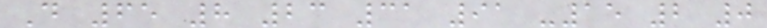D 65 8 23 31 91 -15 2 0
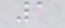1
